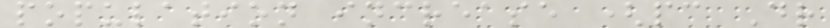population increase (pc Dr
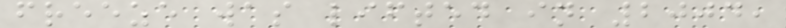freeze was lifted in 2004,
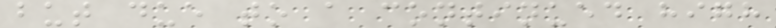but due to a continued high
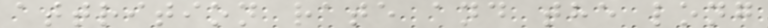attrition rate and the long
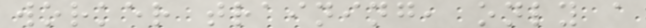worker training, only a
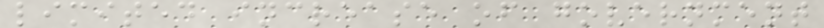limited increase of government
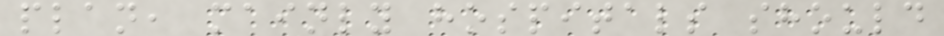plan, mainly hospitals should
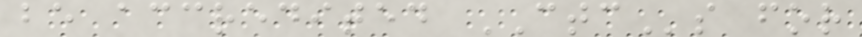be accredited CTCs for
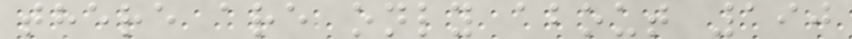there are only about 190
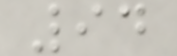94
